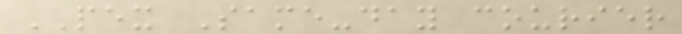PEX Same-day courier
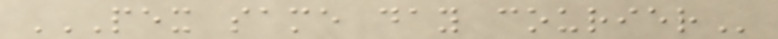PEX SAME DAY COURIER
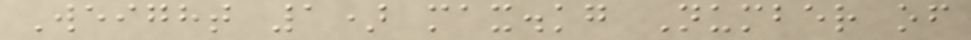Weight 1) max.kg Number of
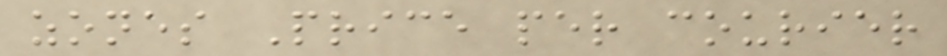zones Price per courier
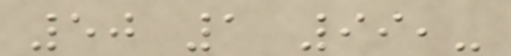50 1 99,-
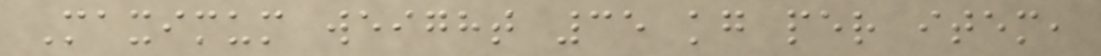Maximum weight 35 kg per item,
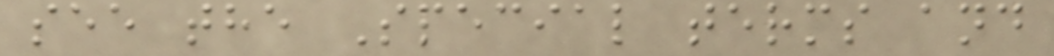see the Special terms and
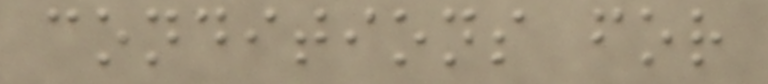conditions for
